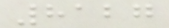8127
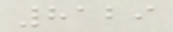8129
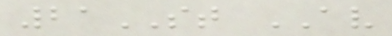21ST AV
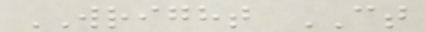WRIGHT CT
